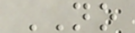NO
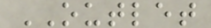OUTLET
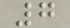7
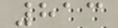813
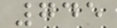745
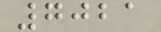7021
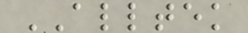ALLTEK
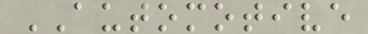AUTOMOTIVE
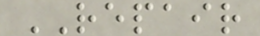REPAIR
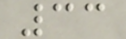33
